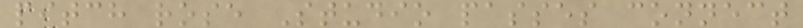pitch rose Studio passes connect
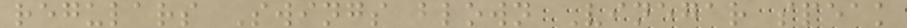regulars Swings blown Vinegar speak
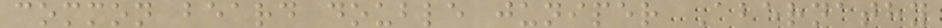common beard double juniper Abernathy
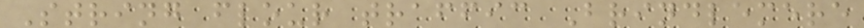String flour traffic Brindlemere
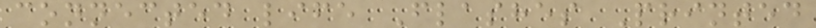connected life Flashes Printed
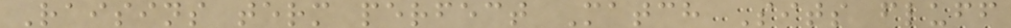Raisins term perfect Match Sits fluff
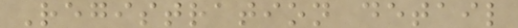Registration detail
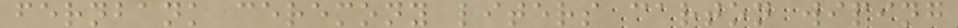fernbank ceremony liters carton wiping
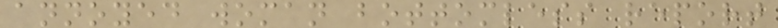annoyed woman bottomless report
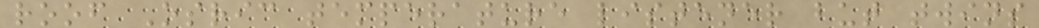roof Osric temperature listener but twins
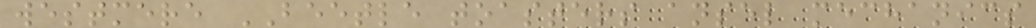westmere BEETLE toasters ansel mechanics
